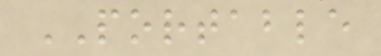PORTABLE
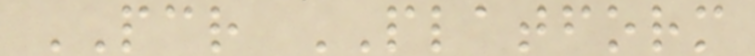PCR PLATFORM
